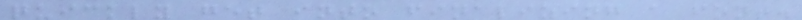quickly get into finalizing a font.
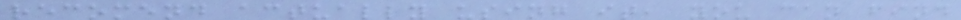recomend actually using it, you can find
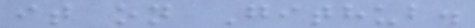it on Github.
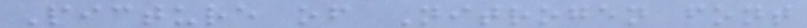Picture of Nitrogen font
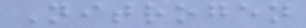Nitrogen
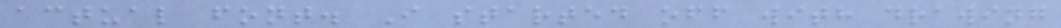actual font. I started off with drawing
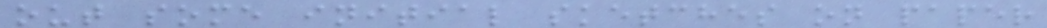out some initial sketches on paper
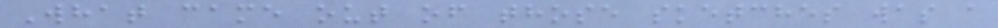What came out of those sketches was a
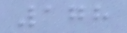178
